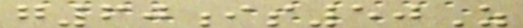g60is50Z
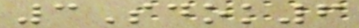3Sdok6
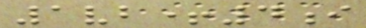1vb+4i
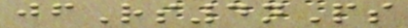jfRs4nPs
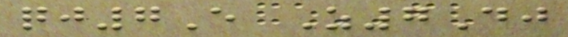qj7E Z7Dj
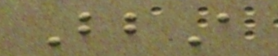BbA
